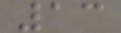13
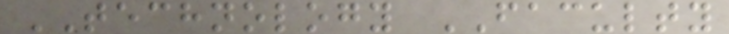TECHNOLOGY FACULTY
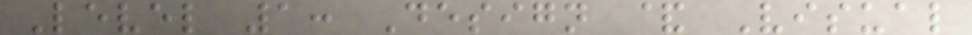Level 1: Design & Visual
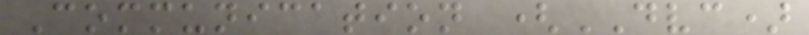Communication (DVC)
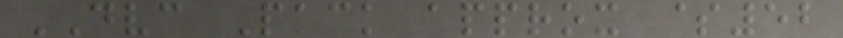DVC Pack approx $52
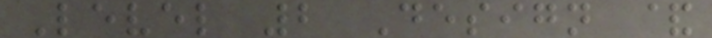Level 2 Design &
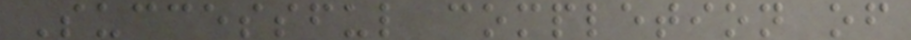Successful completion of
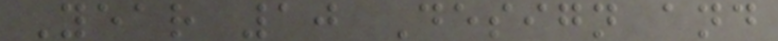Year 10 Design and
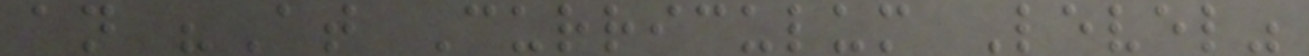an "At Curriculum Level"
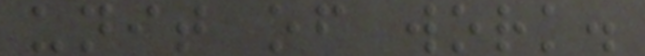unit of work.
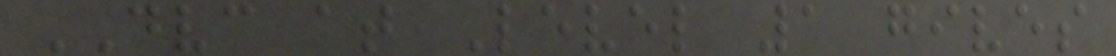DVC at Level 1 gives
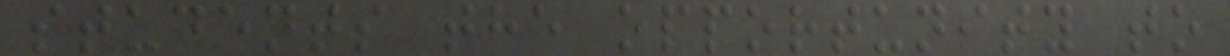students the opportunity to
